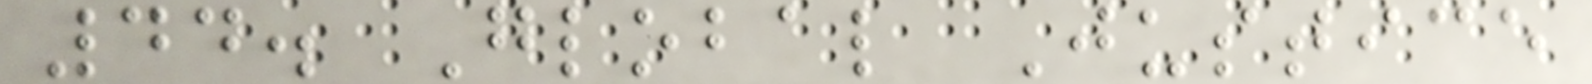44. Global Justice
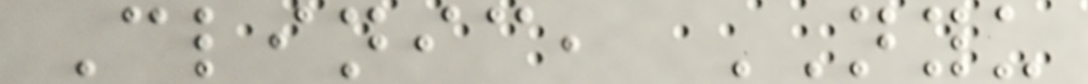Clinic, NYU
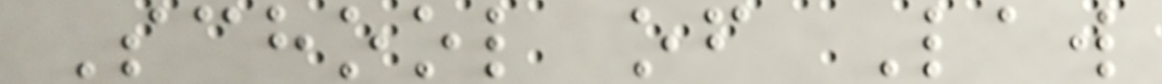School of Law
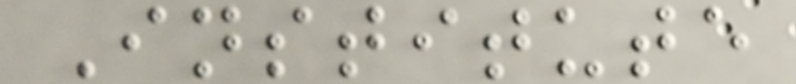Institute
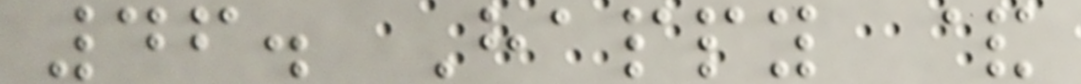46. Happy &
